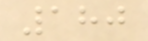180
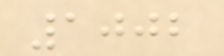1002
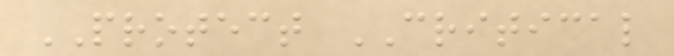PROTECT CRITICAL
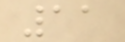11
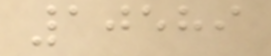10589
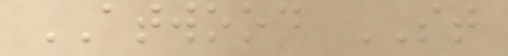ATWOOD ST
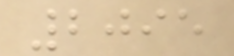2095
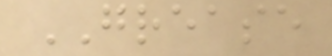GREASE
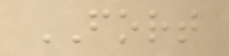FORT
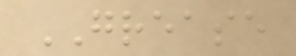GREASE
